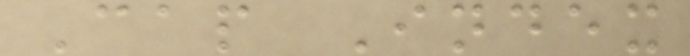Cap Index
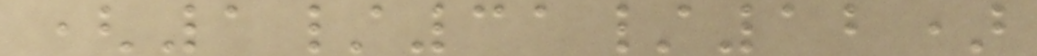(1/31/12)
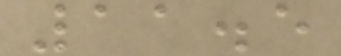11.5
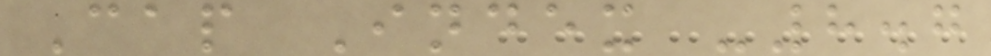Cap Index -8.7
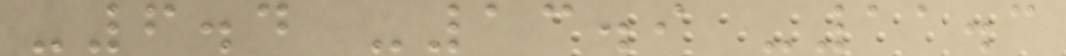-6.4 -13.9 -11.3
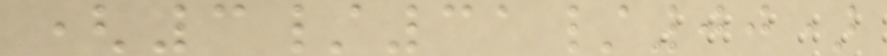(3/31/00)
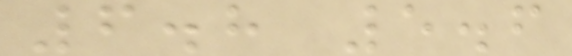6.8 5.6
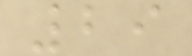29
